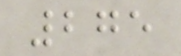275
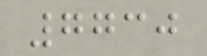7730
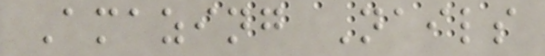Amazing Nails
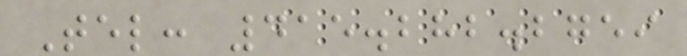Tel: 415.282.2759
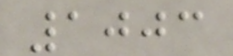1003
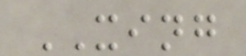XING
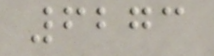6273
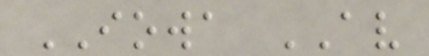IOWA AV
